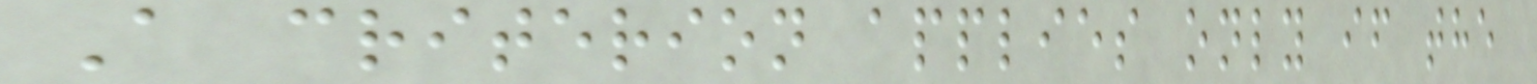A criterion applies only if the
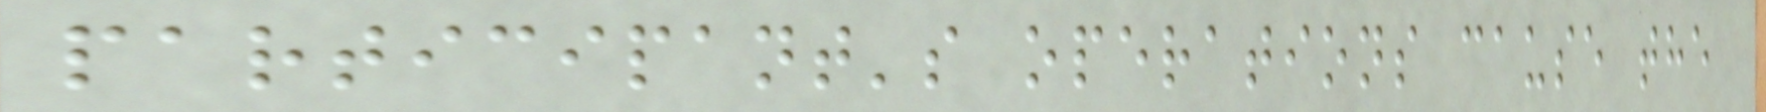participant's operations cause the
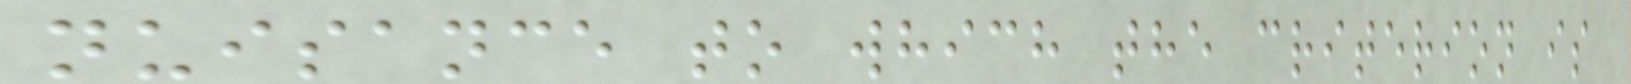nuisance to which the criterion is
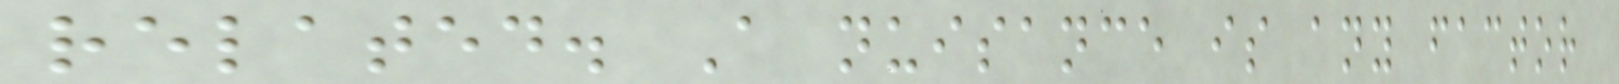related. A nuisance is any factor
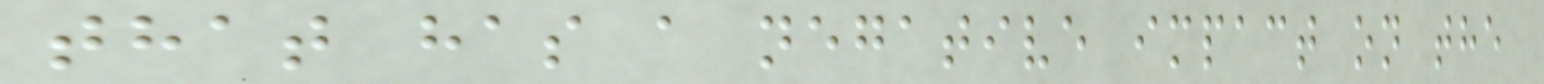that has a negative impact on the
